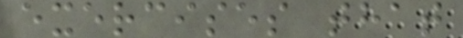exercises that
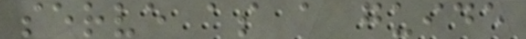serve as a guide
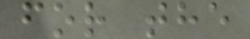for the
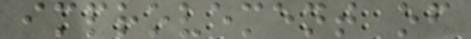improvement of
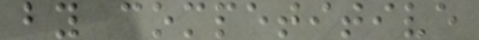by competitive
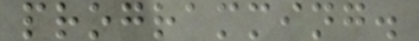programming.
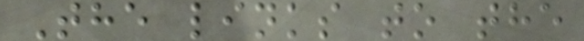The links to the
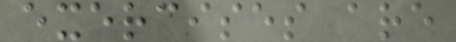exercises are
